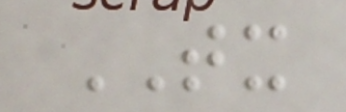TX
